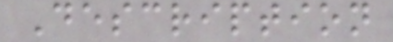Description
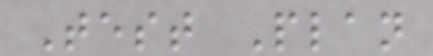Test Plan
